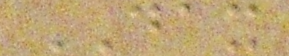DAX
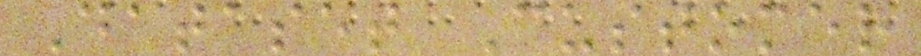Dataset Customer
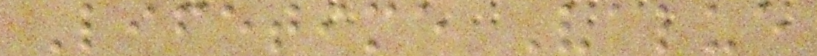Lifetime Value
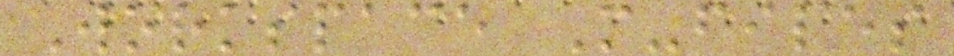Workspace M-files
